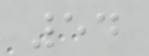54
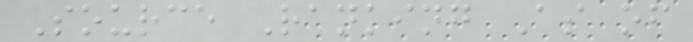Source Ranking As of
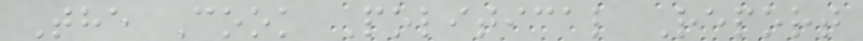The Cook Political Report
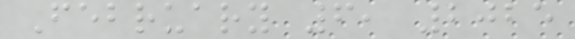February 6, 2025
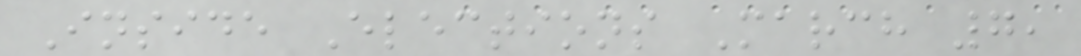Inside Elections March 7,
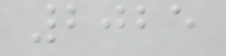2025
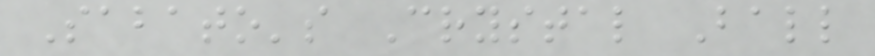Sabato's Crystal Ball
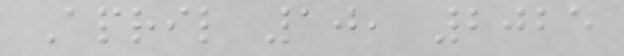April 10, 2025
